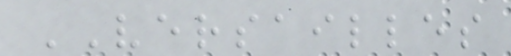VERSAILLES
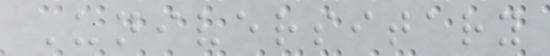Universitary
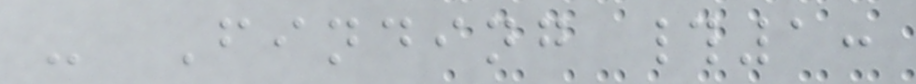- Finding #1:
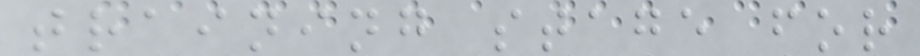training stage for
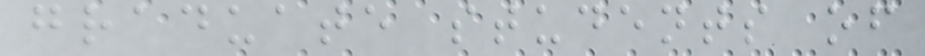graduate students of
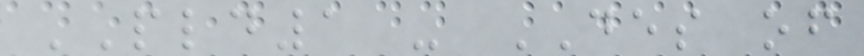PLD1 - DES of
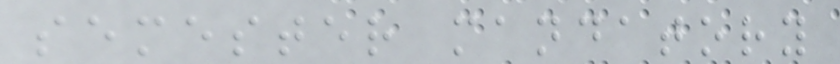semester mandatory
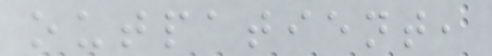outpatient,
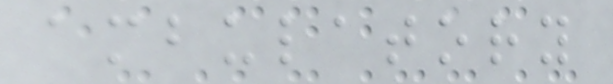ambulatory
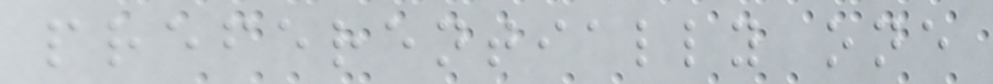preferentially one
